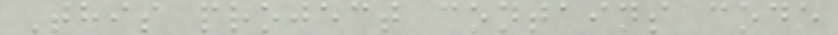This project contains code
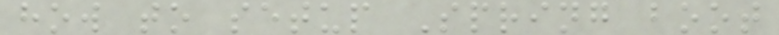how to setup Spring boot
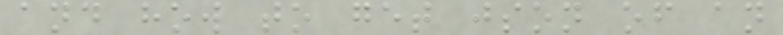and how to get json of an
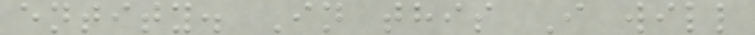entity. In this I will
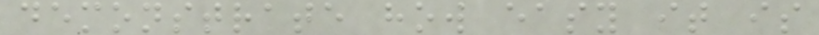demonstrate how easy it is
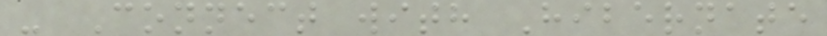- Connect with Hibernate
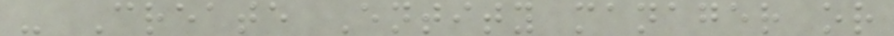- Create Entity manager or
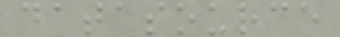datasource
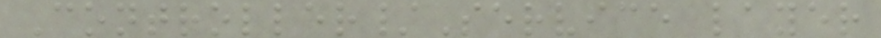Controller/Service layer
